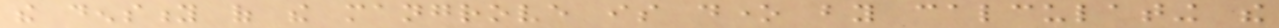the density of the mangrove is done by calculating the
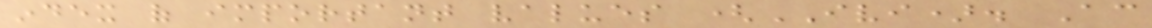index of important values (IVI). According
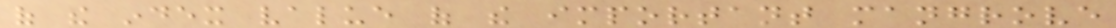of the index value of the important mangrove
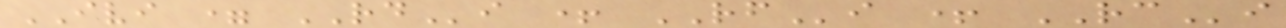IVI = RDi + RFi + RCi
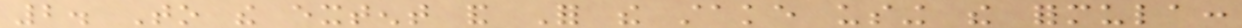2. To the extent and For the stake using the formula:
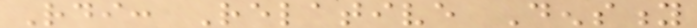Rdi: Relative Density
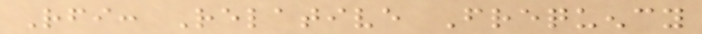Rfi: Relative Frequency
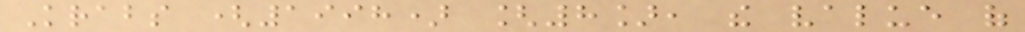Krabs (1998) [8], the value of
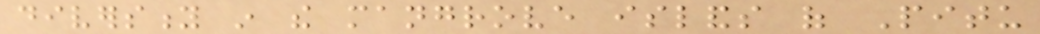diversity in the mangrove islands of Pitu
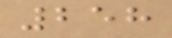258
